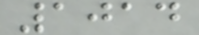1014
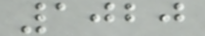1020
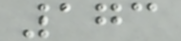173
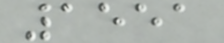1551
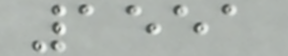1551
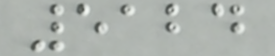5124
